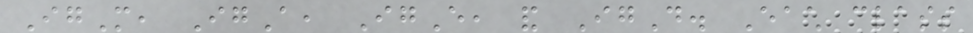IgM, IgA, IgE, and IgD. Each class
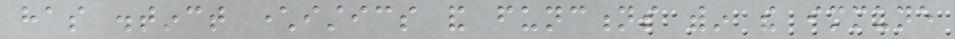has distinct characteristics and functions within the immune
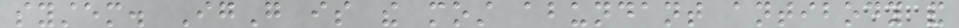system. IgG is the most abundant antibody and
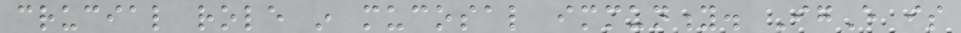crucial role in mucosal immunity. IgE is
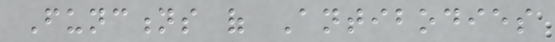Functions of Antibodies
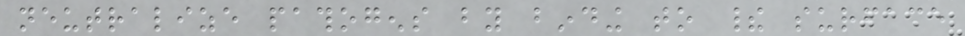neutralize pathogens by binding to their surface
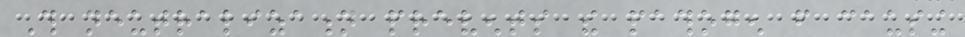This neutralization prevents the pathogen from causing
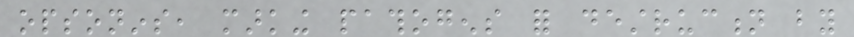opsonins, marking pathogens for destruction by
